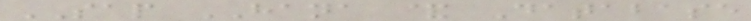SAP HANA & Database
